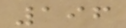196
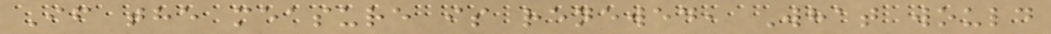If the measure is renewed, What would
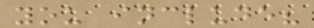you include?
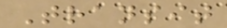Transit
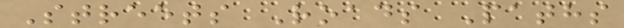Streets Roads Paths
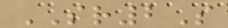SR2S
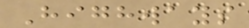Highways
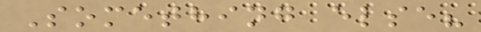Something else?
